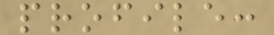profile:
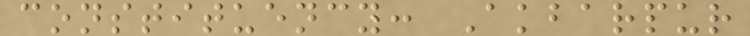constituency: Akbarpur
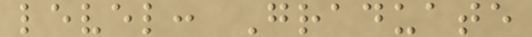level: Graduate
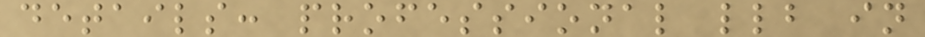details: professional llb in
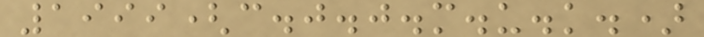1999(c.j.j.m.u.k.)
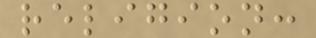religion:
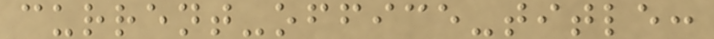current-office-title:
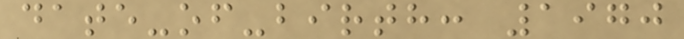date-of-birth: 1970
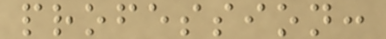profession:
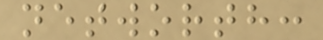networth:
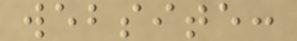website:
